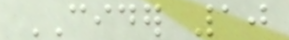CIDER 10
